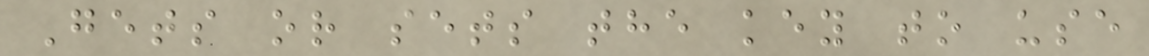Gets or sets the key to use
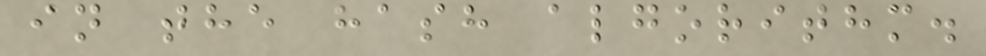in the hash algorithm.
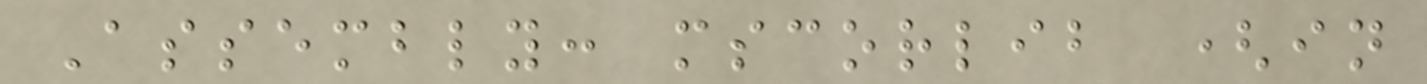Assembly: mscorlib (in
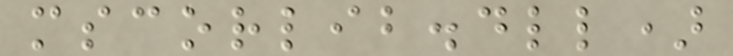mscorlib.dll)
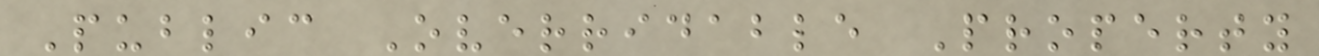Public Overridable Property
